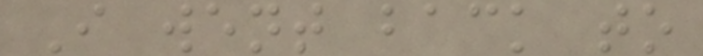I went back to
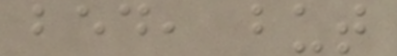bed, but
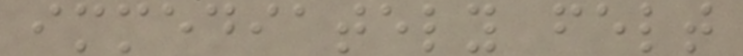immediately felt
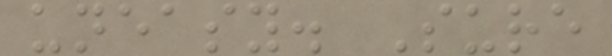uneasy. Sure
